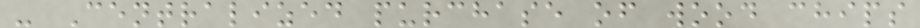- Centralized purchase of wood chips
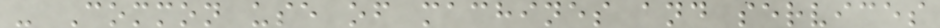- Common use of machines and services
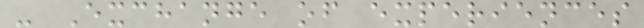- Exchange of experiences
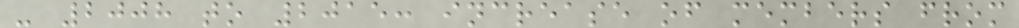- 2008 to 2015: increase of members from
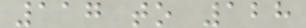117 to 128
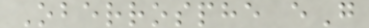Oberrosphe eG
